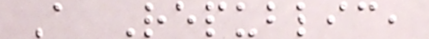A Republic,
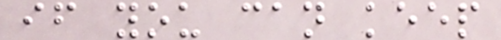if you can keep
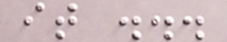it ...
